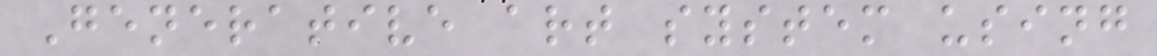Generative art system using
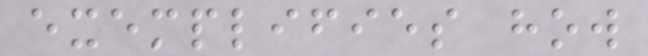exemplifies how
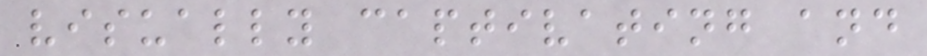visually captivating and
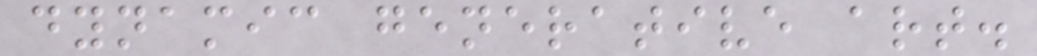dynamic generative art.
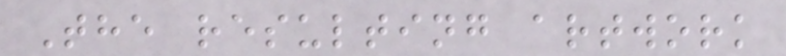The resulting artwork
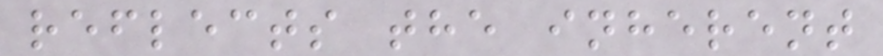reflects the inherent
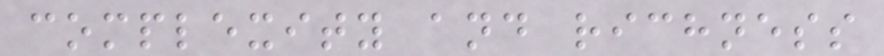complexity and richness
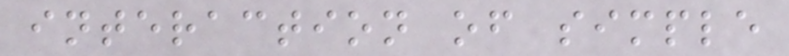interaction of simple
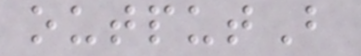outputB
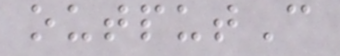outputC
